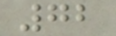72
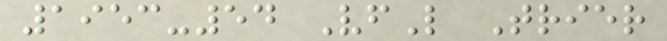1953-54 VfL Trier
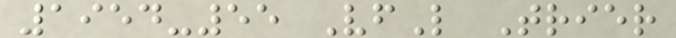1954-55 VfL Trier
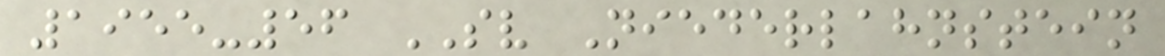1955-56 SV Niederlahnstein
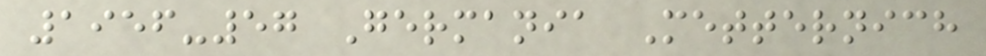1956-57 Germania Metternich
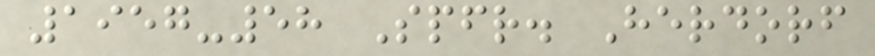1957-58 Spfr. Herdorf
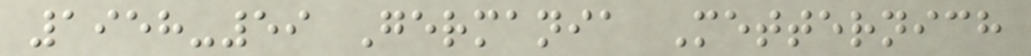1958-59 Germania Metternich
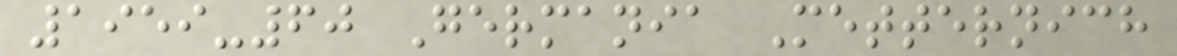1959-60 Germania Metternich
